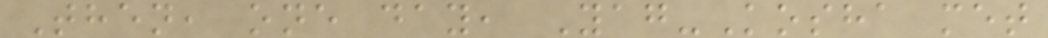Then, one day, Yag-Kosha met
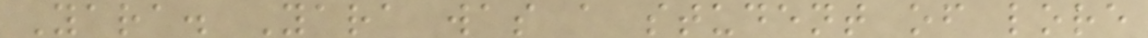Yara. Yara was a student of lore
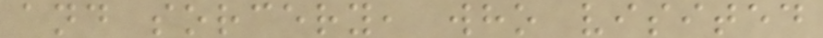and sorcery, who visited
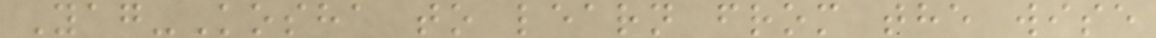Yag-Kosha to learn from the wise
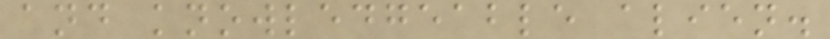and knowledgeable alien.
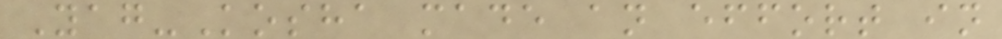Yag-Kosha made an effort in
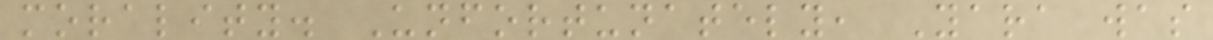morality. Unfortunately, Yara was
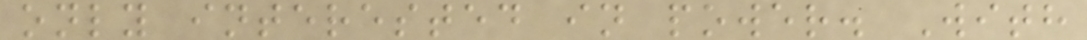only interested in power. With
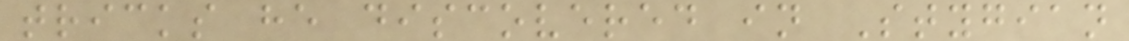tricks he discovered in Stygian
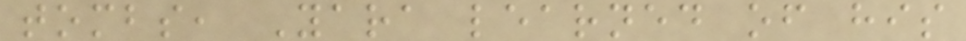tombs, Yara learned of his
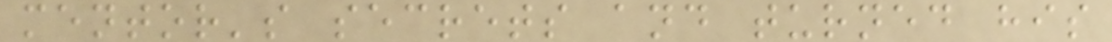mentor's secrets and turned his
